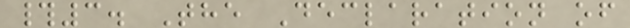#3. The Declaration of
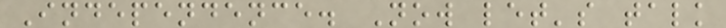Independence. Now let's talk
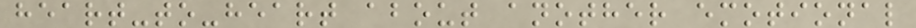heart-to-heart about another emotional
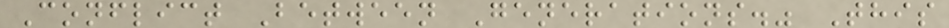Conflict Between Generations." This
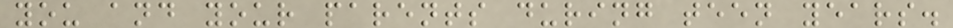you and your parents during teen years.
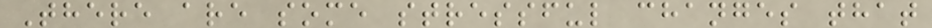There are some stressful changes that
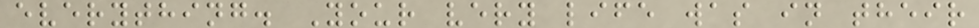everything. Your very life was in their
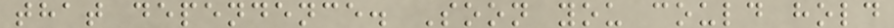that dependence. Soon you could hold
